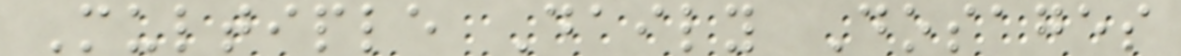Multiple Daily Dosages
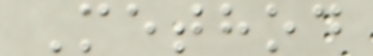Method
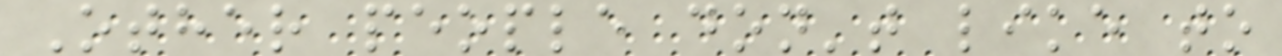Other people don't like to
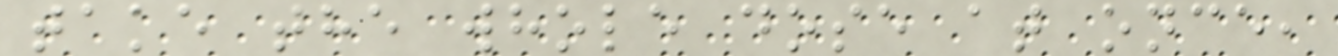take the whole dose at once,
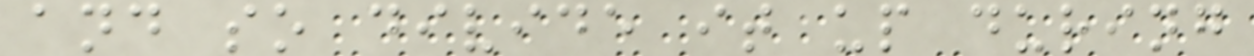and so divide it up during
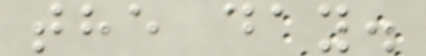the day.
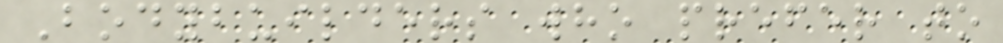Bodybuilders who prefer to
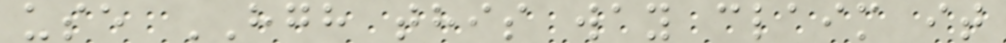use HGH this way claim it
